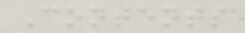Contents
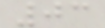03
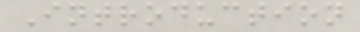Introduction
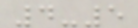4-5
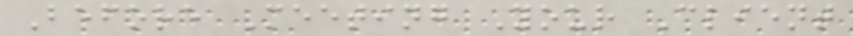Before Meeting Your Client
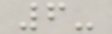6-
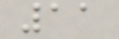11
